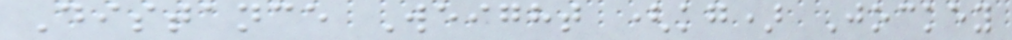Distance Weight (kg) Jockey
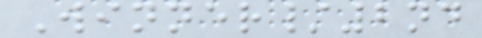Winner/2nd
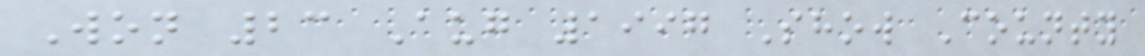Won 23 Aug 1997 Show County
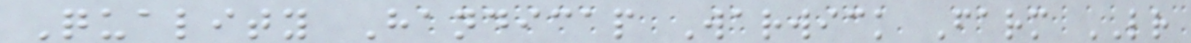Quality Handicap Warwick Farm LR
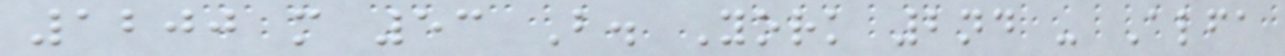1200 m 53 B. York 2nd - Alfa
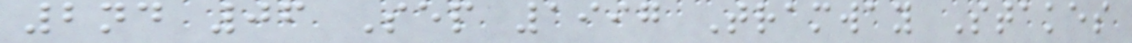2nd 06 Sep 1997 Tramway Stakes
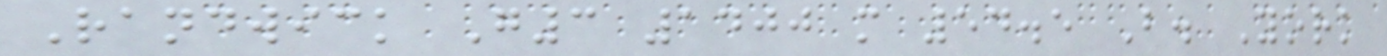Randwick G3 1400 m 54.5 B. York
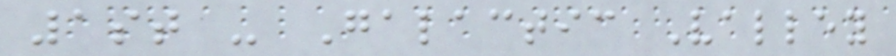1st - Galactic Valley
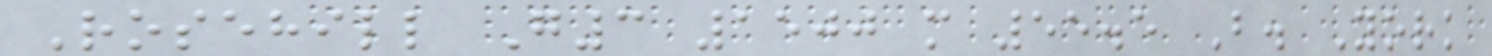Rosehill G3 1500 m 55.5 B. York
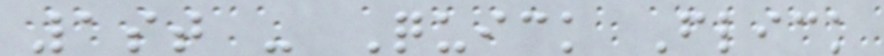1st - Quick Flick
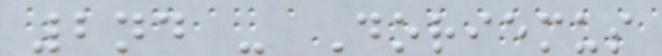2nd - Doriemus
